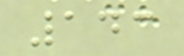143
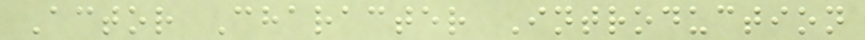Actor Character Introduction
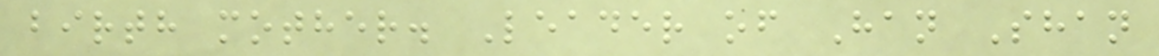birth mother. Leader of Han Shan
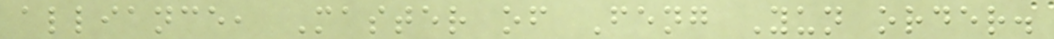alliance, Master of Feng Yun order.
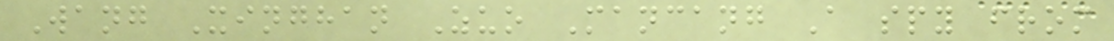Wang Xinghan Zuo Mancang A spy from
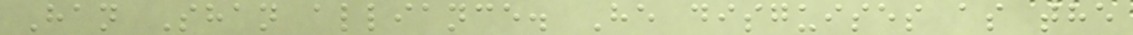Han Shan alliance. He disguises as the
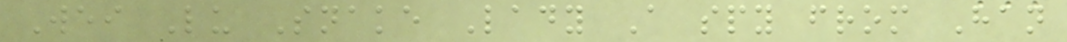Wei Lu Snake Lady A spy from Han
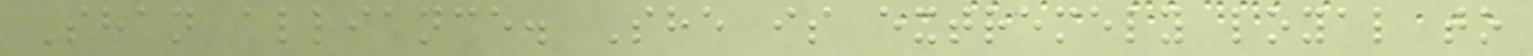Shan alliance. She is extremely loyal to
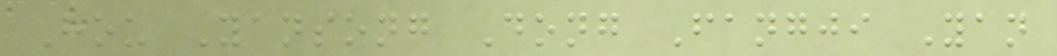Hou Yansong Dong Fangji Yan
